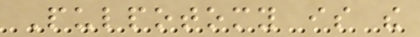Pulpotomy is the
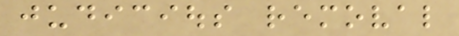judicious removal
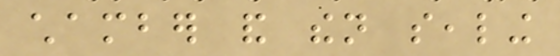chamber and then sealing
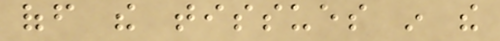off the tissues in the
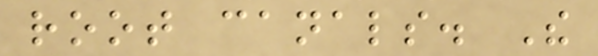root canals. The
